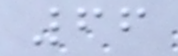66
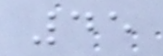45
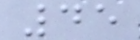45
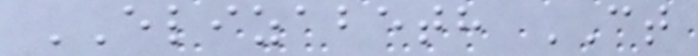ELIZABETH CT
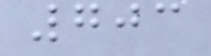703
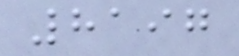8197
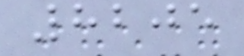8205
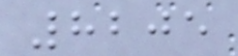8205
